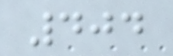404
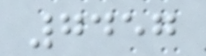7457
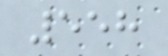558
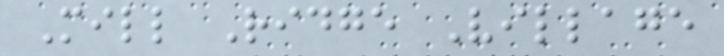Mill Ridge Village
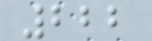222
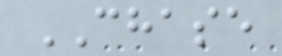CHASE
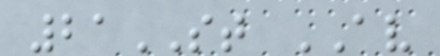21ST AV
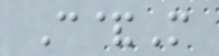C&M
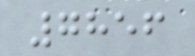7856
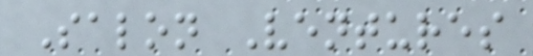Salon Ventures
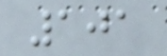101
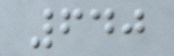640
